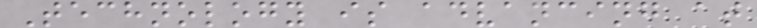Technology is advancing at
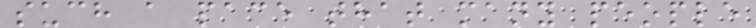such a pace that many people
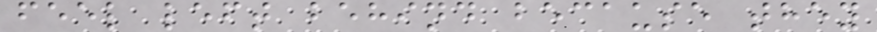feel left behind because they
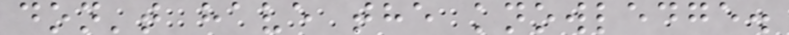don't have the knowledge.
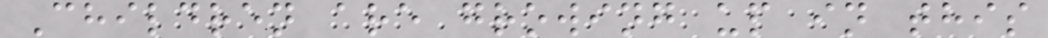Children are growing up in this
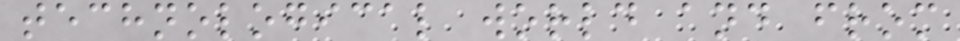technological world and from
